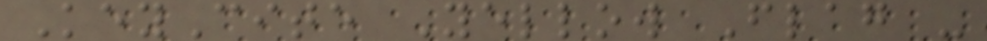KeyCite Yellow Flag -
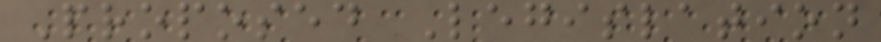Proposed Legislation
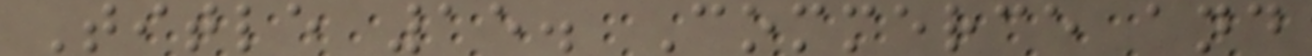Title 15. Commerce and
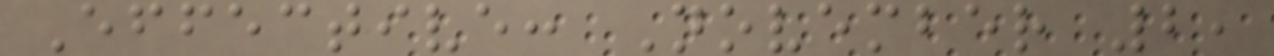Effective: November 2,
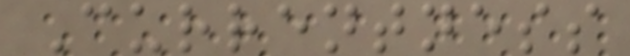Currentness
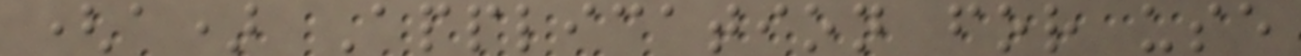(a) Application for use
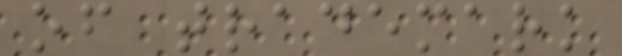of trademark
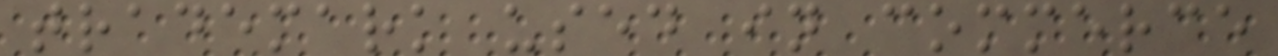trademark used in commerce
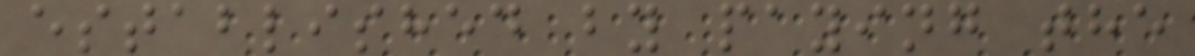established by paying the
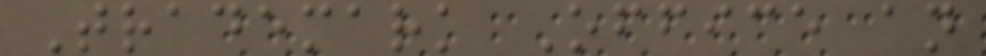Trademark Office an
